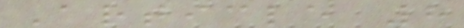Article 8
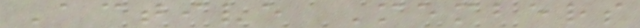Active Members
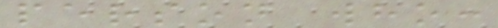person who:
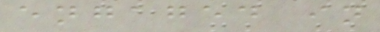engaged in
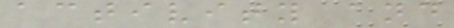activity and
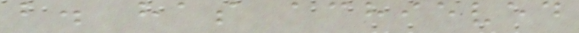b. has achieved
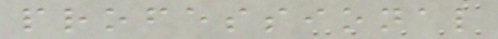professional
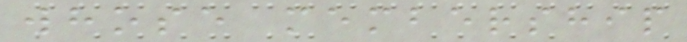whose membership
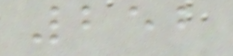252
